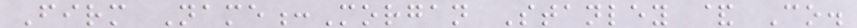Firm Name:Morgan Stanley & Co.
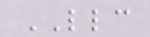LLC
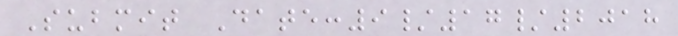Submit Date:9/17/2018
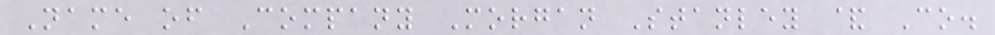Name of Company Morgan Stanley & Co.
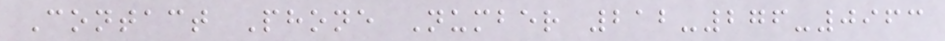Contact Phone Number 212-276-0963
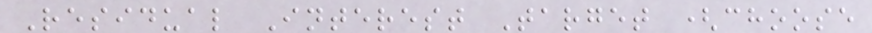Residual Interest Target (choose
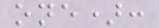one):
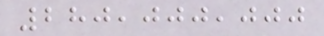280,000,000
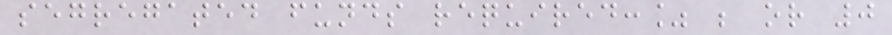segregated funds required:% ; or 0
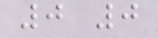0 0
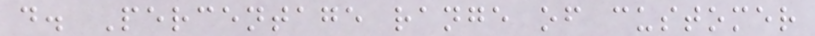d. Percentage range of customer
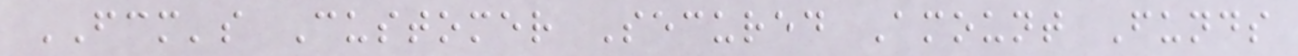FCM's Customer Secured Amount Funds
